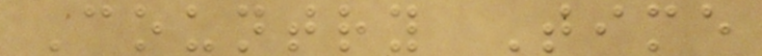Country Time
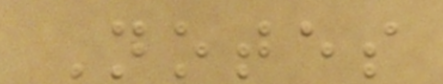Notes
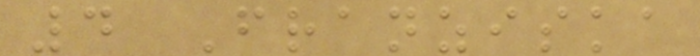4 Franziska
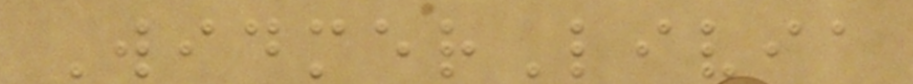WidmerLivia
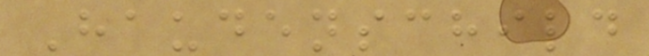Haudenschild
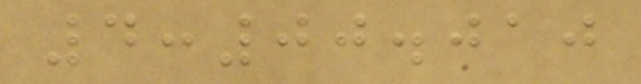4:00.010
